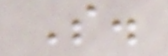S.
